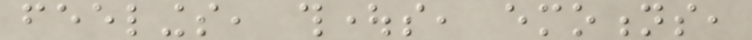feelings, thoughts, emotions,
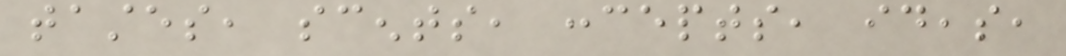tastes, scents, concepts, ideas,
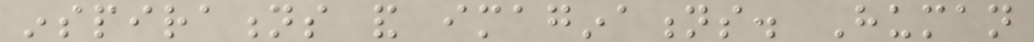inspirations and imaginations. Human
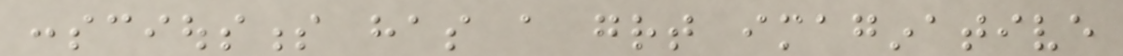consciousness has a great imaginative
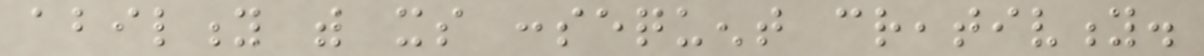ability with its consequent creativity.
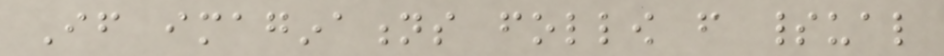If imaginations follow from spiritual
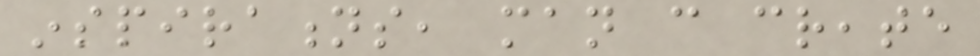inspirations, man can create
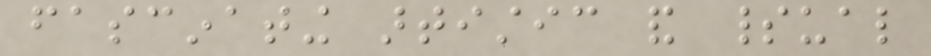fascinating artistic and spiritual
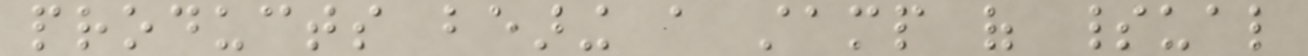products bearing a stamp of spiritual
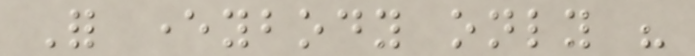For everybody only his
